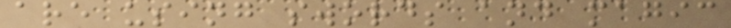are using swords and magic
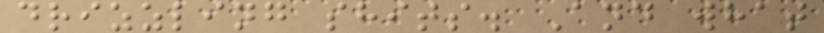drizzling shits. And what
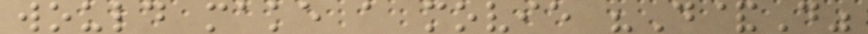would make a movie "D&D"
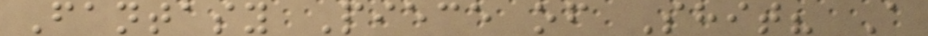Fantasy Piece of Shit? A
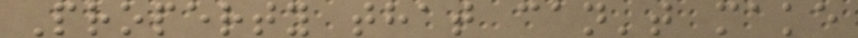Property that can't make
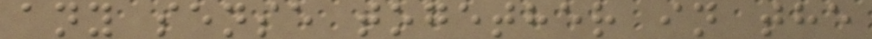any sense together in the
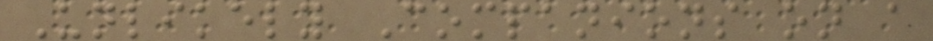Unlikely Companions on a
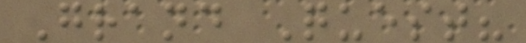Grand Quest?
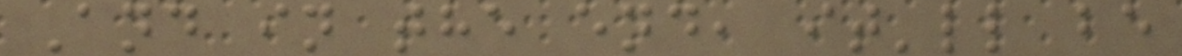And in the end, it'll be
